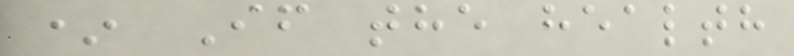* If the health
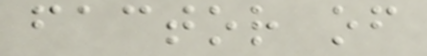factor of
